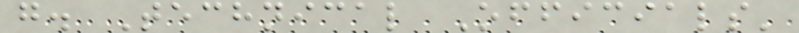g. Technical Officials'
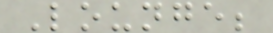Lounge;
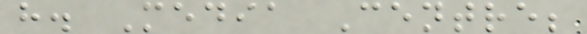h. Media Centre;
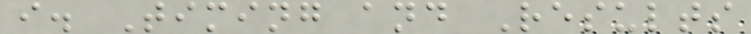i. Timing and Results
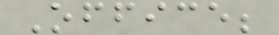Office;
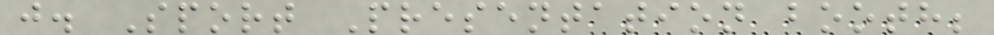j. Sport Presentation booth;
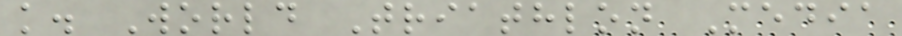k. World Triathlon Media
